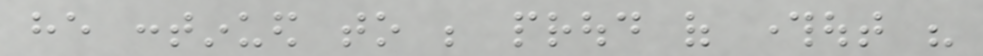he continued to be proud of throughout his
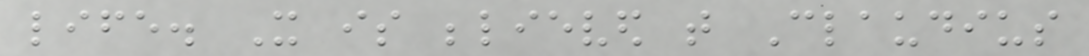life. It is believed that Claudius
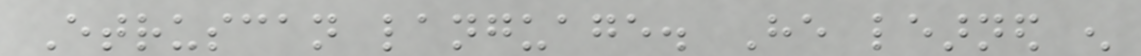Etruscan language. He learned enough
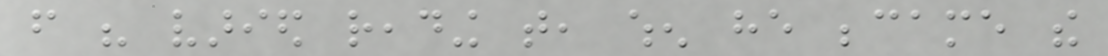from his varied reading that, when he became the
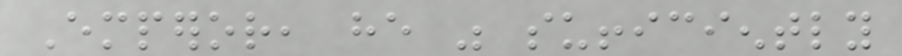Emperor, he was sufficiently
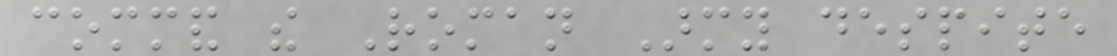command the Roman Army despite
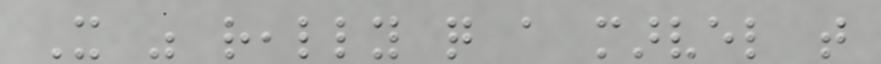It was really quite a marvel that
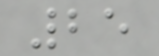25
